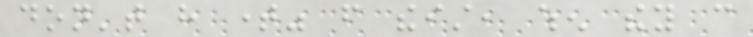don't have time" from theist, when they can
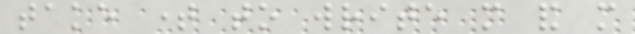take time to write more and more
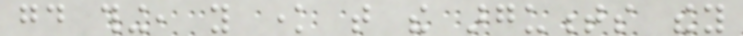good thing, you know that the arguments they
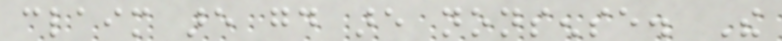claim are good are nonsense. The
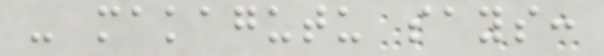- makagutu says:
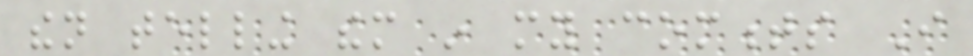then telling them in my comments I
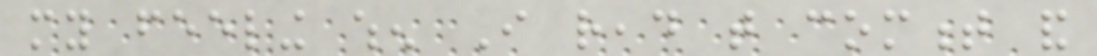my feeling when I read that comment and
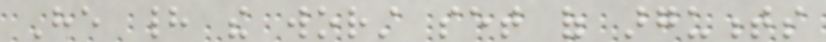He had the worst set of arguments
